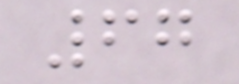67
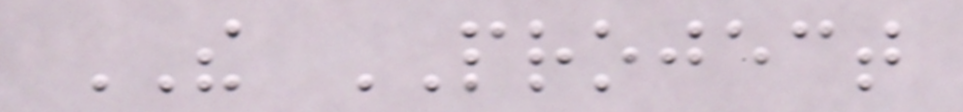THE PROJECT
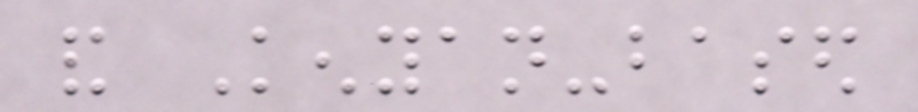and Kenyan-based
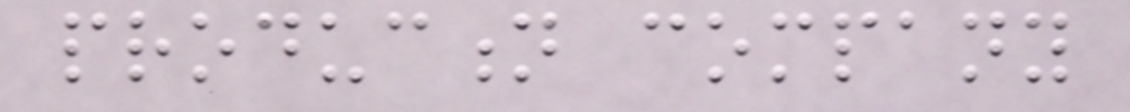production company
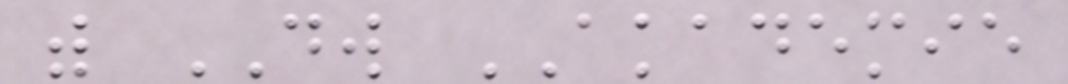with DW AKADEMIE
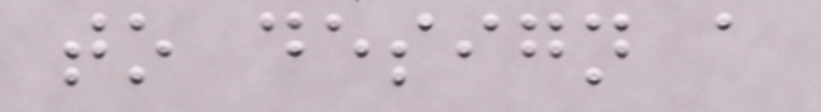to design a
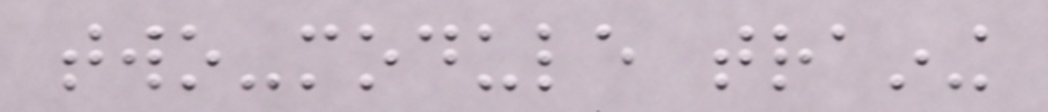two-module training
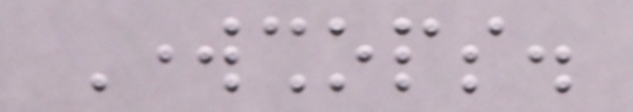Workshops.
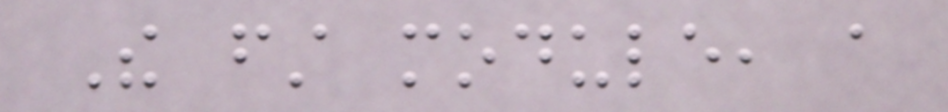The first module, a
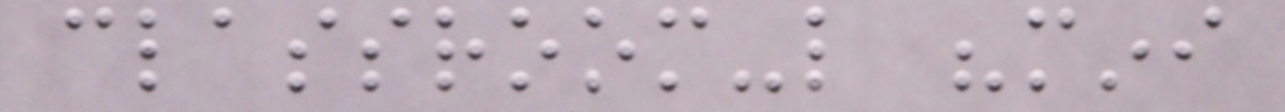classroom-like "mini
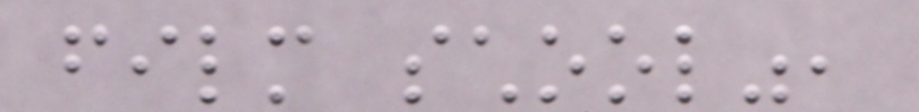film school",
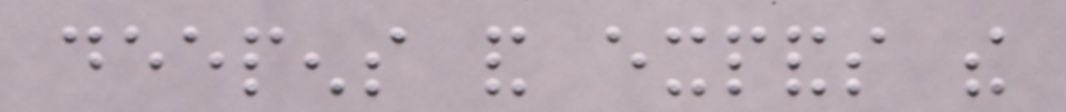deepens and expands the
